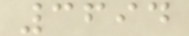3694
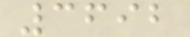3692
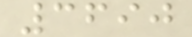3690
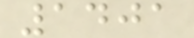1401
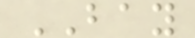BAY
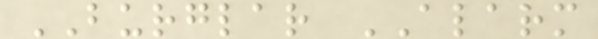BURGLAR ALARM
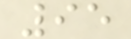95
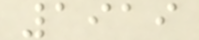1919
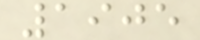1905
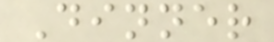Dinner
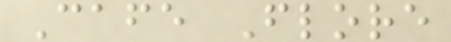Cafe Flore
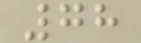78
